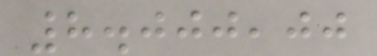8.000,00
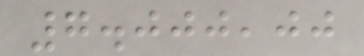7.000,00
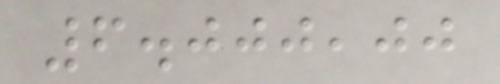6.000,00
